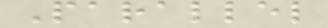Parallel
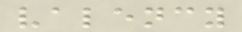valency
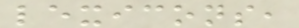lexicons,
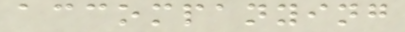accompanying
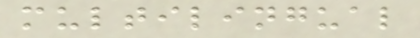multilingual
